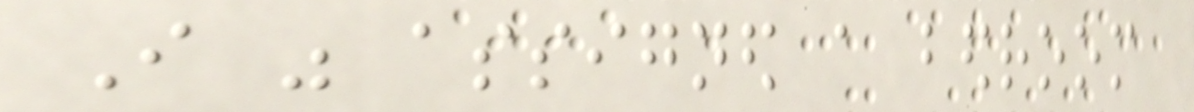I was assigned a bedroom
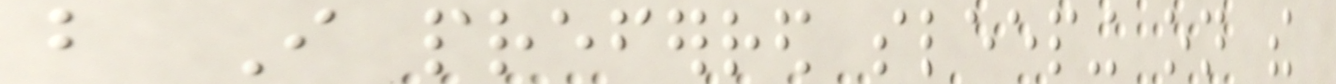but I preferred sleeping on the
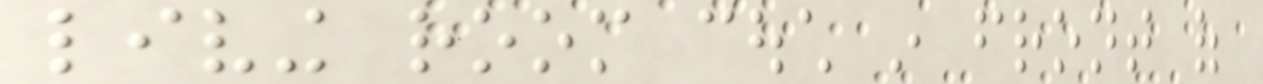living room couch in front of
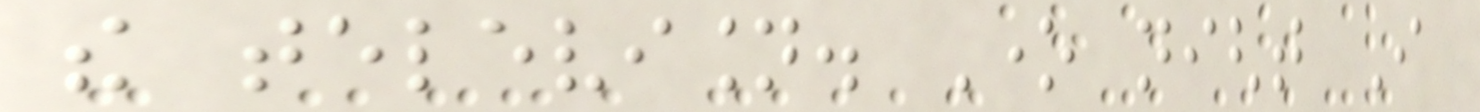the television. One night I
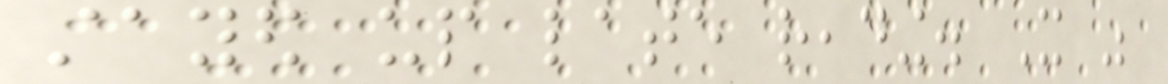stayed up late reading. It was
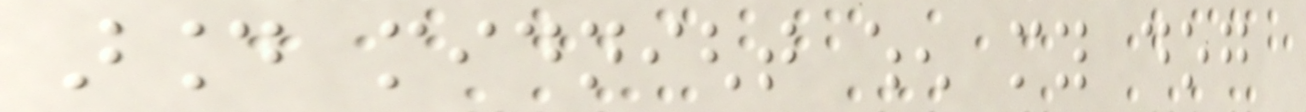around midnight when my dog
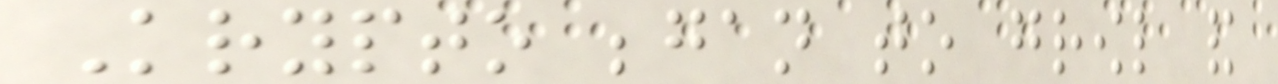Krypto began to growl and
